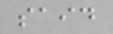said
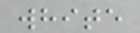white
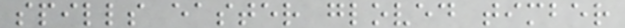spills easter gloved timber
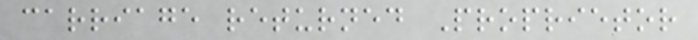carriage returned Proprietor
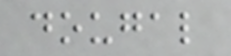dougal
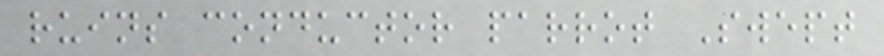ruins conductor parrot Swept
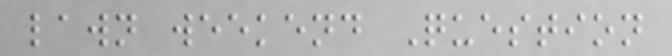lawn weekend Question
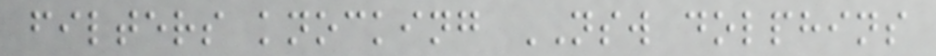filters knocking NSW dolphins
